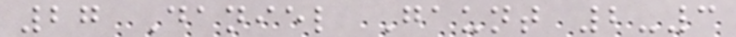27 Daniel Gaunt 2-3
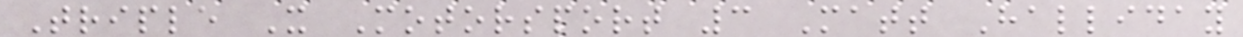Triple X Motorsport 3 Matt Halliday
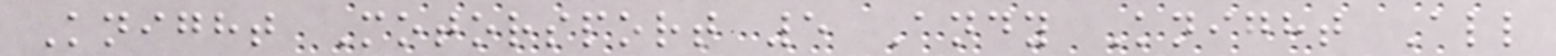Knight Motorsport 5 Andy Knight All
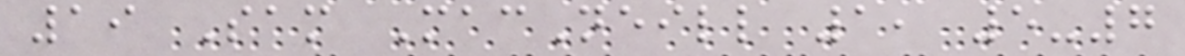19 Sam MacNeill 1, 5-7
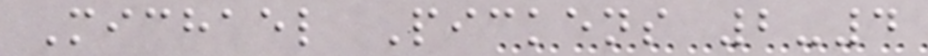Michael Pickens 2-4
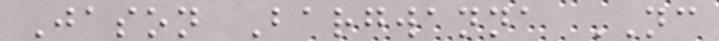Jason Bargwanna NC
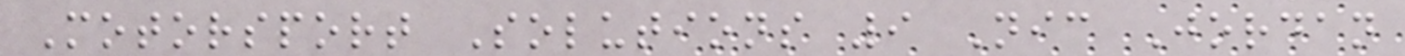Motorsport Solutions 9 Nic Jordan
